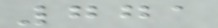771
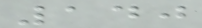140
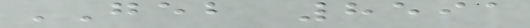GEB 8591
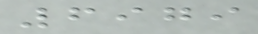6979
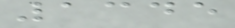1345
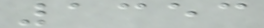1353
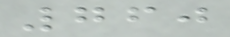760
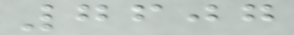7607
